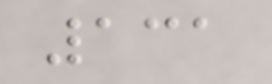131
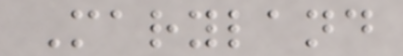Maryland
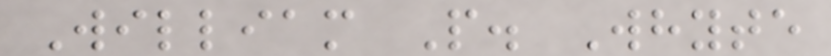William P. Whyte
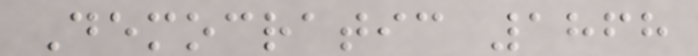Democratic 1868
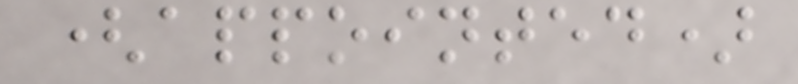(appointed)
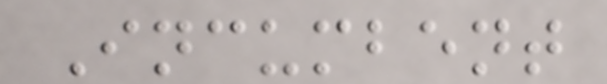Incumbent
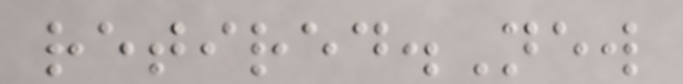retired.New
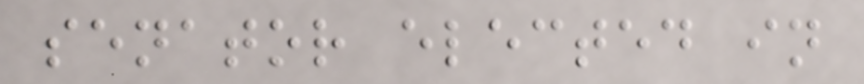senator elected in
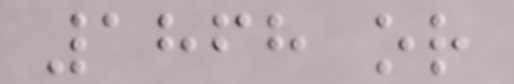1868 or
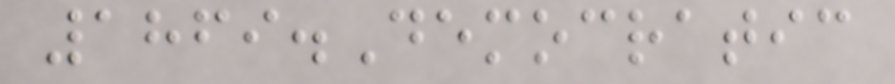1869.Democratic
